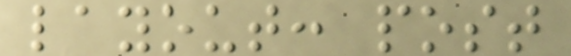layout: post
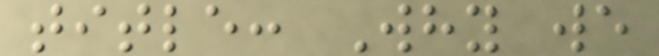title: Why we
